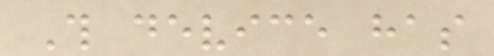This device has
